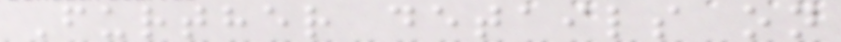Further details on
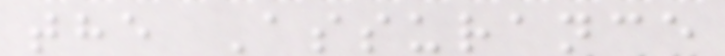the Assurance
